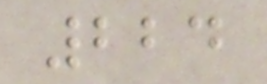224
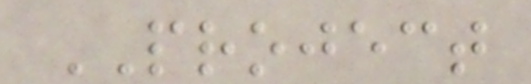PROJECT
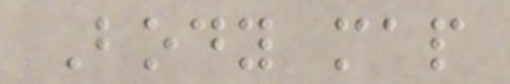Body map
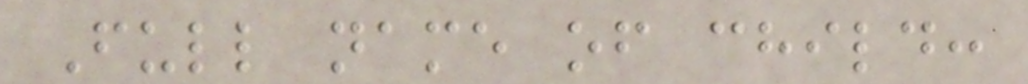Full name of child:
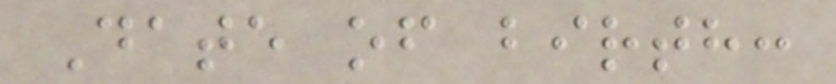Date of birth:
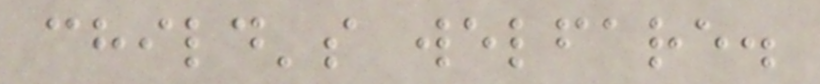child's welfare.
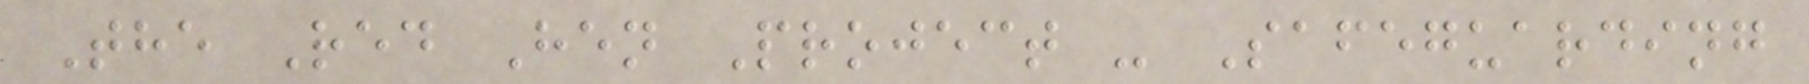The Red Hen Project - Safeguarding
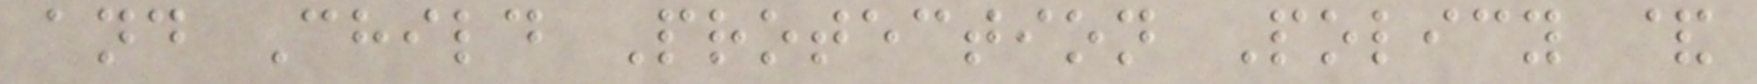and Child Protection Policy &
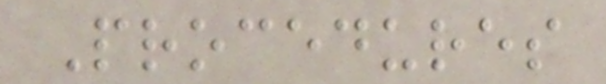Procedures
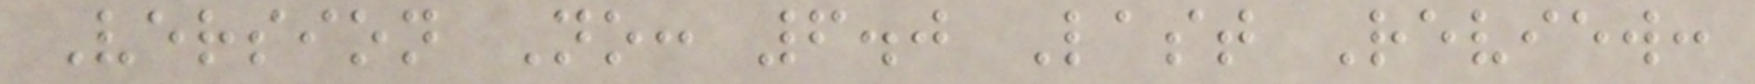Version No: 6.0 Last Review:
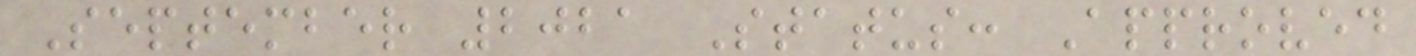September 2021 Status: Approved
